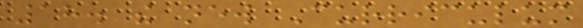18. the new Curriculum
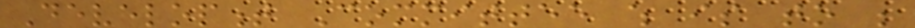Development Committee which is to be
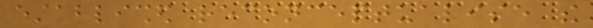established reconceptualise the
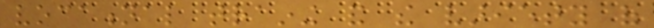vocational training and the variety of
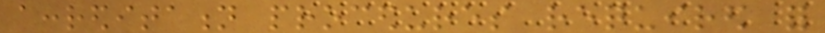accreditation procedures required for
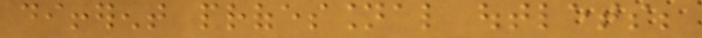different professional outlets;
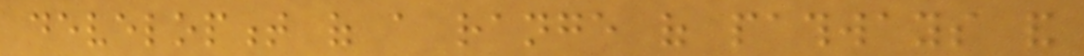development of a range of pathways and
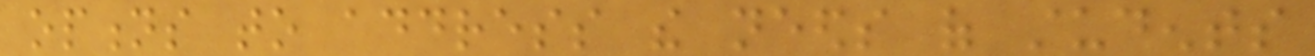options to address the needs of students
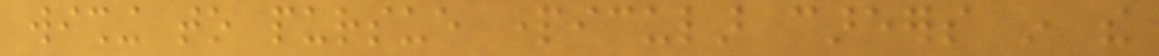wishing to pursue particular careers in the
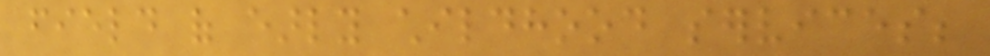field of early childhood services;
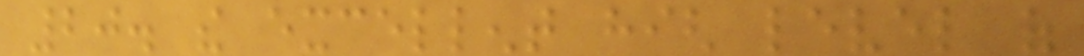20. the excellent high level of
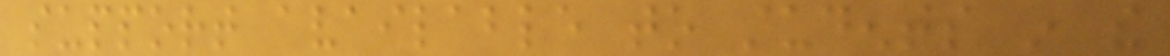support available to students in the
